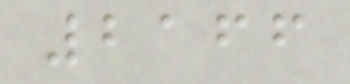2166
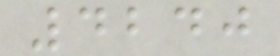4240
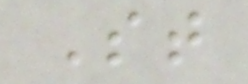St
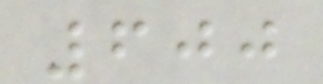600
